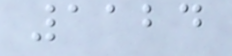1124
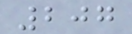207
